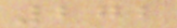272
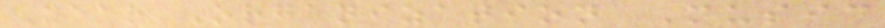Year Organization Music
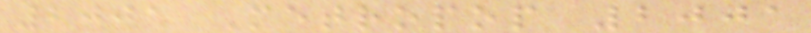2001 Metropop 2001
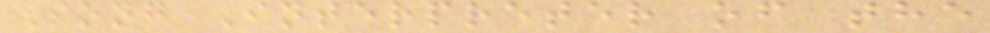Song Interpreter of the
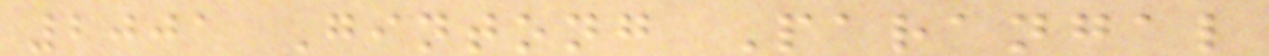2001 Gintong Parangal
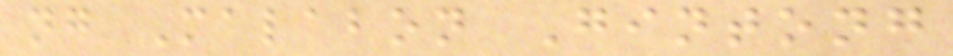ng Malabon Gintong
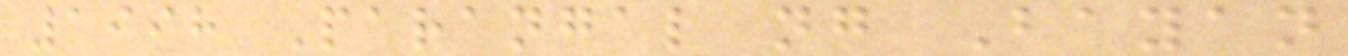1998 Parangal ng Bayan
